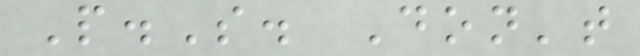P.S. Don't
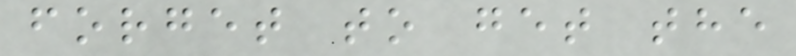forget to get the
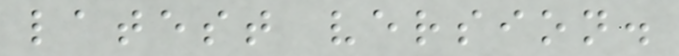latest version.
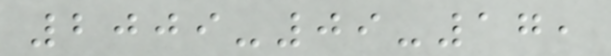2009-09-17,
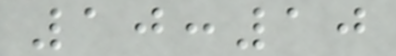10:10
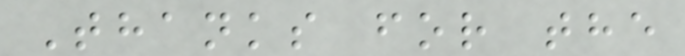Thanks for the
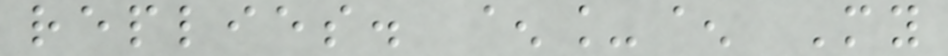replies. ^_^ My
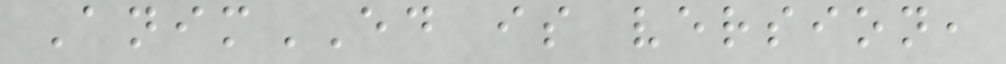AnimED is version,
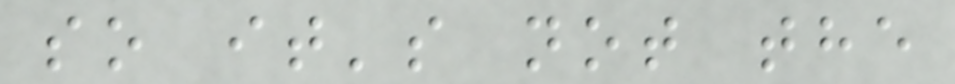so it's not the
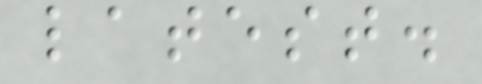latest.
